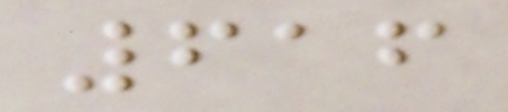616
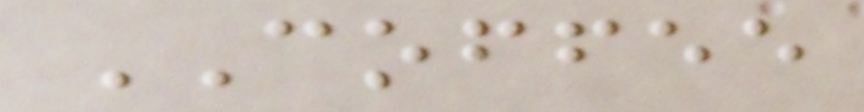COFFEE
